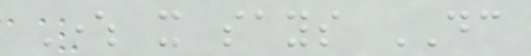Where it says DC
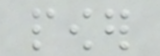power
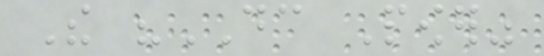The "DC Power"
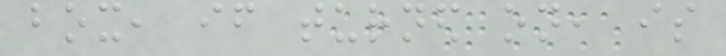box, if turned on, is
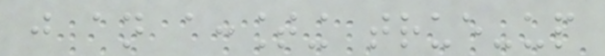just an accounting true-up
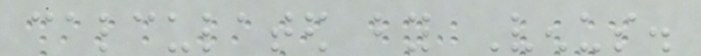calculated by Venus.
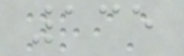135
